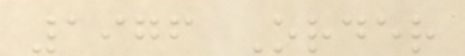1976 Order
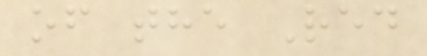of the Red
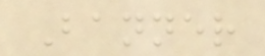Banner
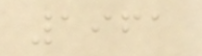1961
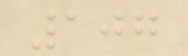107
